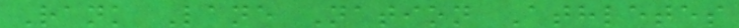Rank Lane Nation Athletes
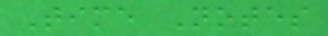Time Notes
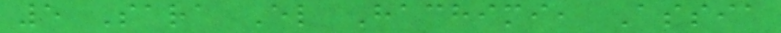5 Sara El Hachimi, Assia
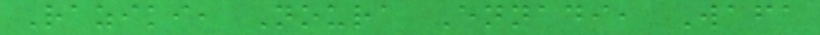Raziki, Noura Ennadi, Wafa
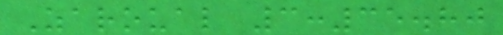Zaroual 3:35.80
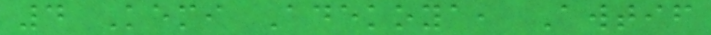4 Kemi Adekoya, Awtif
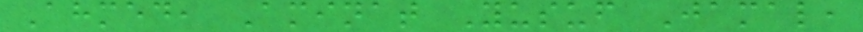Ahmed, Aminat Yusuf Jamal,
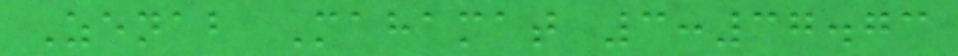Zenab Mahamat 3:37.73
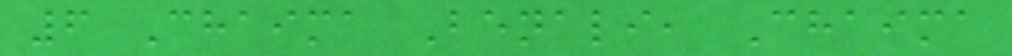6 Chaima Benali, Chaima
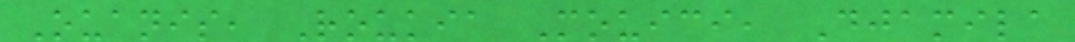Ouanis, Roukia Mouici, Djamila
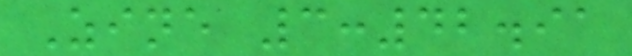Zine 3:42.91
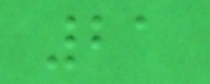21
